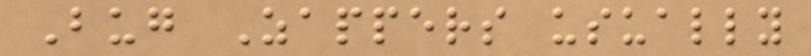Bug Zappers usually
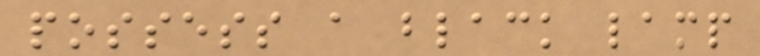possess a black lamp
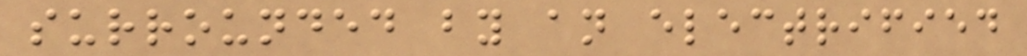surrounded by an electrified
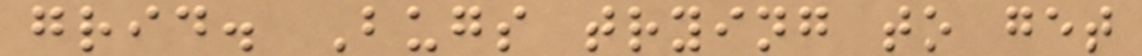grid. Bugs trying to get
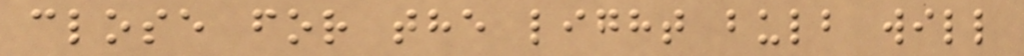close for the light bulb will
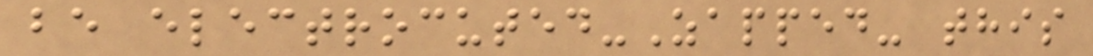be electrocuted-Zapped- this
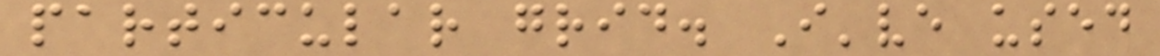particular grid. I've used
